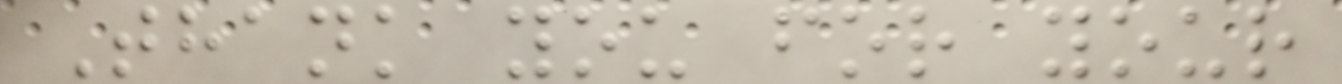Thank you for your
